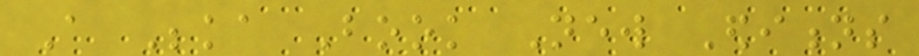A Beka Book New Editions
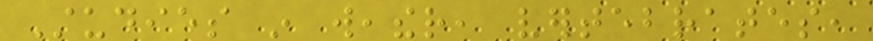Studies in weather, vertebrates,
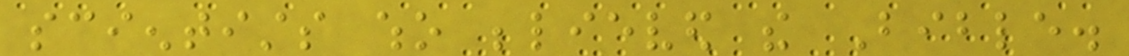scientists who believed the Bible.
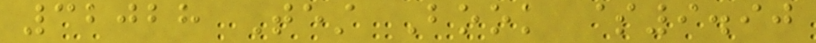32028 Test Book $9.90
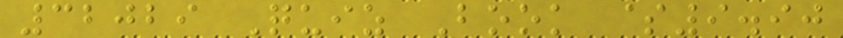32029 Quiz Book $9.90
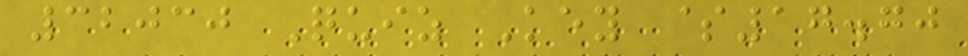32030 Quiz Key $17.70
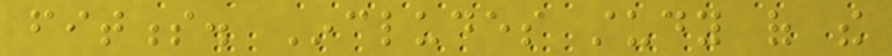fitness. Includes study of the
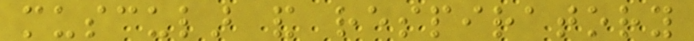muscular and respiratory
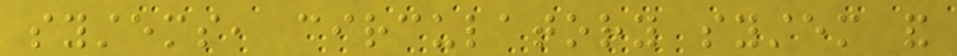systems, circulatory system and
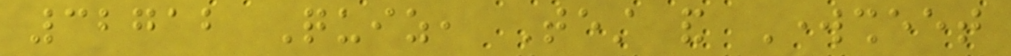32712 Quiz, Test and Worksheet
